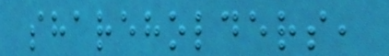shareholders,
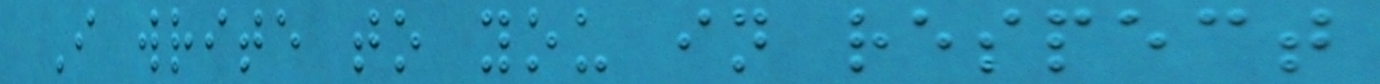I write to you in respect
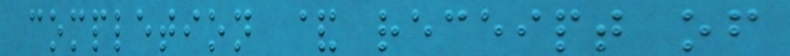completion & receipt of
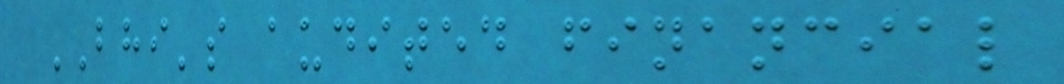BHI's audited financial
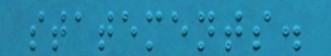statements.
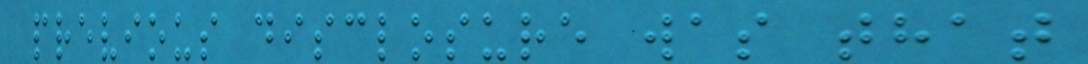previous disclosure was that
